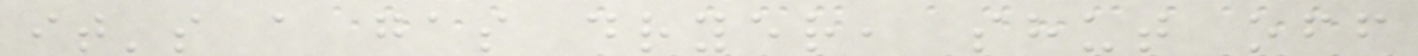it's a gas dryer, shut off
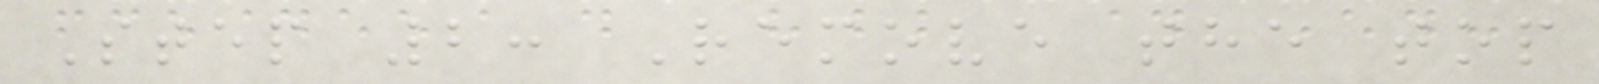Step 2: Remove the top
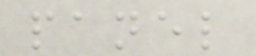panel
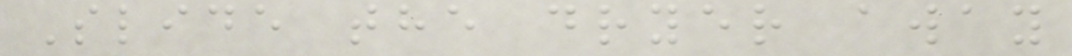Slide the dryer away
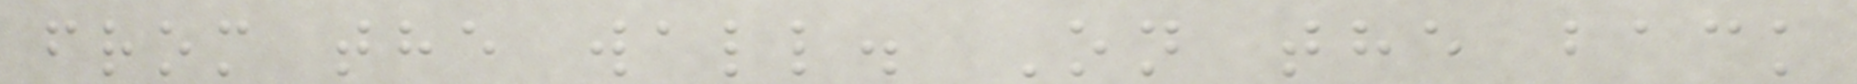from the wall. On the back
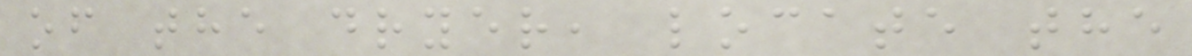of the dryer, locate the
